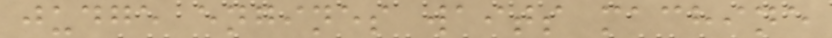judge engines waits machine
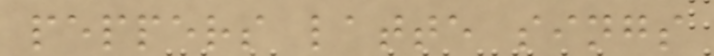peppers latte sings
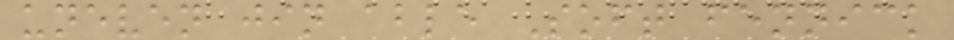uneven jin able Soft fennick
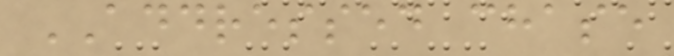ADDRESSED chase
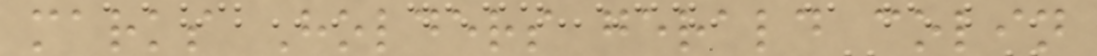marks Holders gerald colin
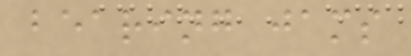bearing jams
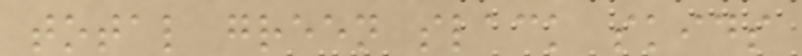total green slack skids
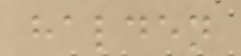halden
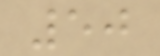50
